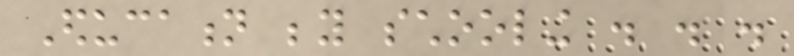Education beyond schooling . . .
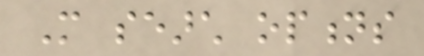More search options
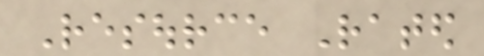Resource Rated
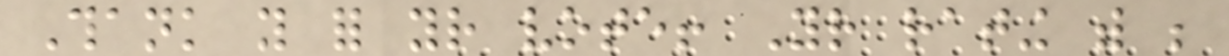Thank you for your vote! Your rating with be
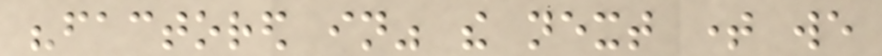"factored in" the next time we
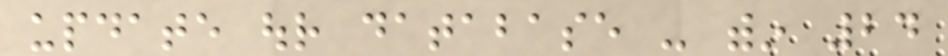update our database - within 24
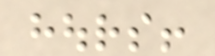hours!
